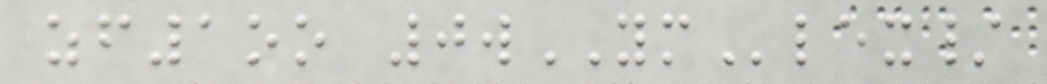zf1oo 0wYMlex/
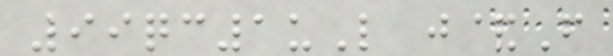99qc1uL j&F
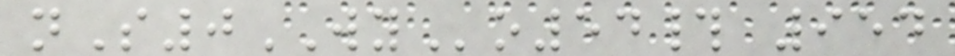nS0WYo54# 954
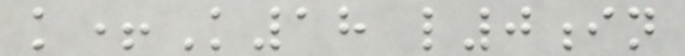k+K18 l0in
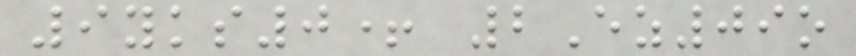9yks0+ 2Ez09o
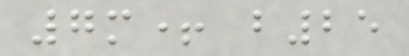7m+ b25
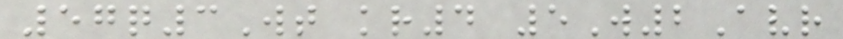57q3Wt kr4 5W2Avr
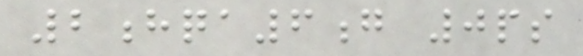2hqa6g 0ps
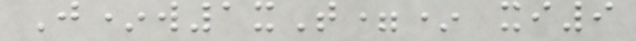J*w1xT=* xi9
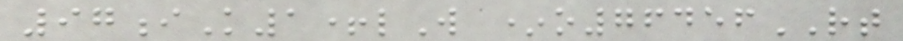97iK1+lW *o76456RT
